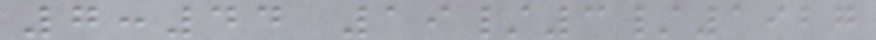7:44 19/3/1927
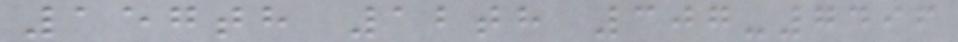157th 12th 307-7496
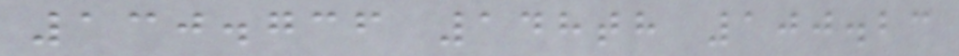130.736 148th 100.23
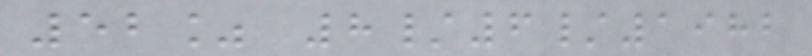52% 8/6/1982
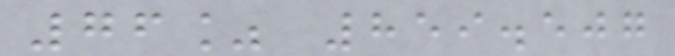76% 859.507
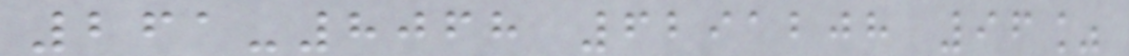261-8068 6291208 96%
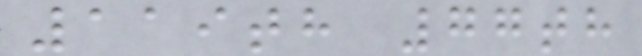119th 77th
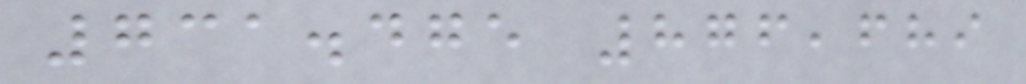731.475 876,689
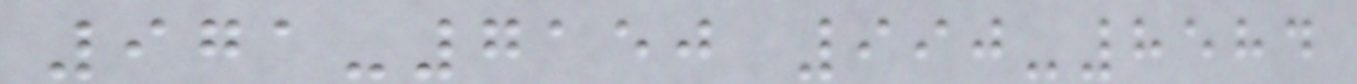971-7150 990-8584
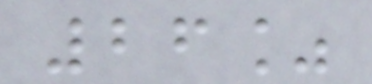26%
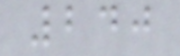240
